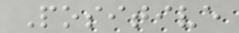Positive
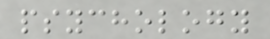psychology
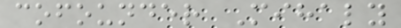cofounder Mihaly
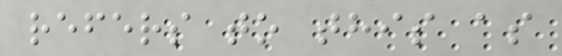refers to this as
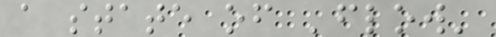a state of 'flow'
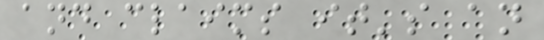and claims it's an
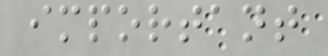important
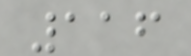116
